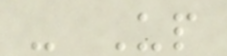- Up
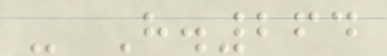- H.264
